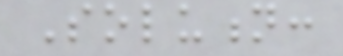Solution:
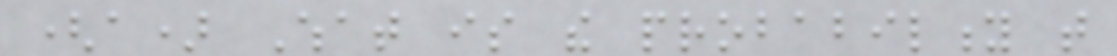(a) What is the probability that
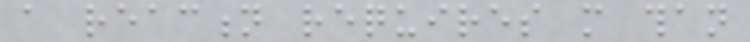a reaction requires more than
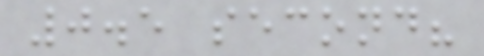0.5 second?
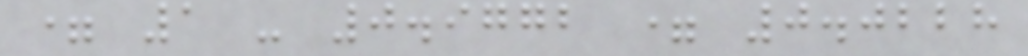= 1 - 0.9772 = 0.0228
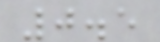0.5
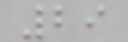29
